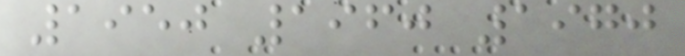1950 1960 1970
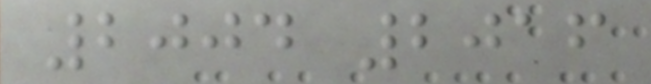2004 2016
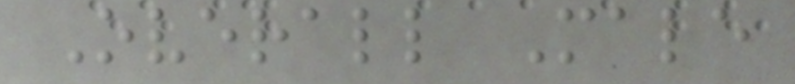Overall Male
